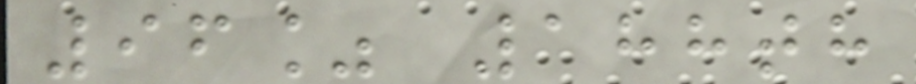96% 188th
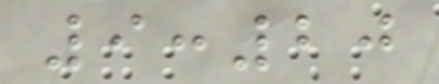9:20
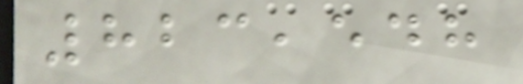823,548
